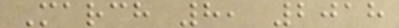March 8, 2018
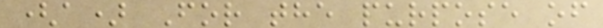(a) For the purpose of
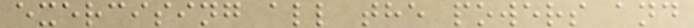exercising all the powers and
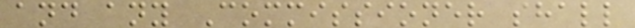and any Commissioner shall
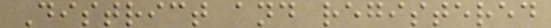District and registered
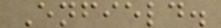Enfield.
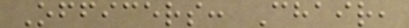Officers: Chair,
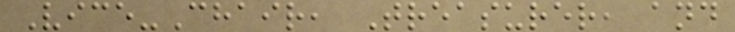Vice-Chair, Treasurer, and
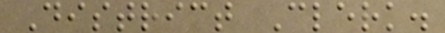District Clerk.
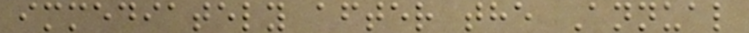immediately after the Annual
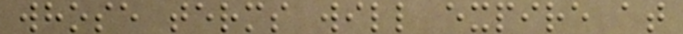whose terms will expire at
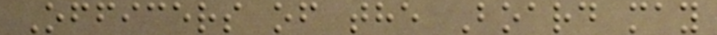Officers of the Board may
